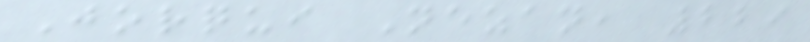Jorqui Nezan, 229
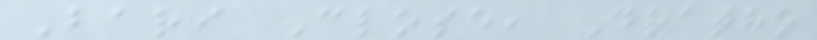Bari Close, Dratho
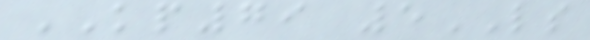KP79 5LS
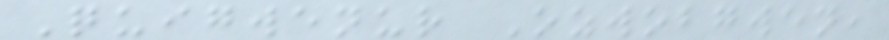Quigwenur Ozwobgwen,
